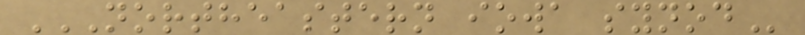NORTHEASTERN IOWA SYNOD
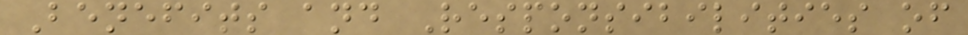Benefits and Responsibilities of
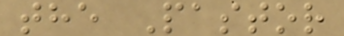the Pastor
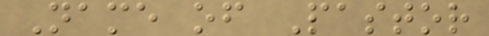Name of Pastor
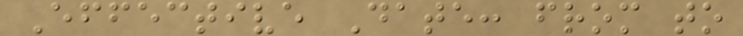Effective Date: from to
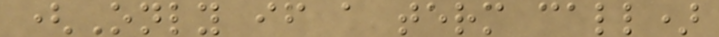(Only if a term call)
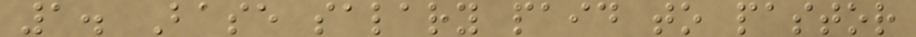1. Base salary paid to pastor
